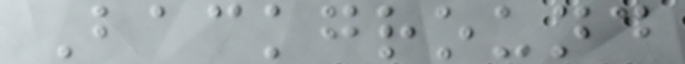Background
